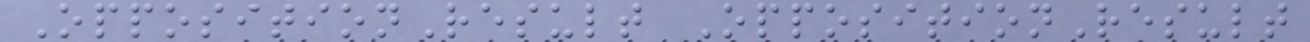OppositionResult OppositionResult
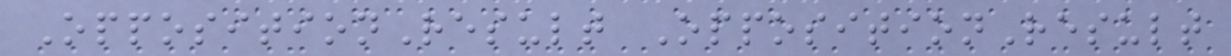OppositionResult OppositionResult
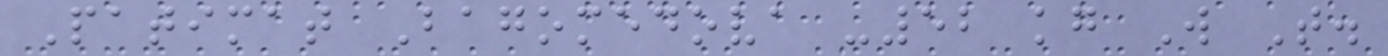Patimat Bagomedova -52 kg W T.
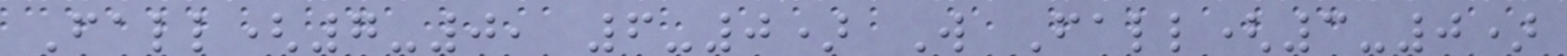Fall(7-0, 6-0) W Fall(3-0)
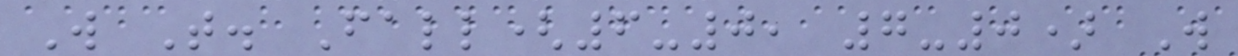W T. Fall(6-0, 7-0) W
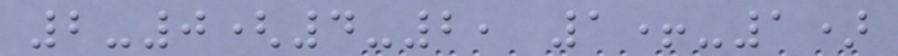2-0(4-2, 1+-1)
